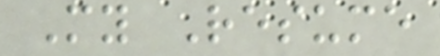My Resume
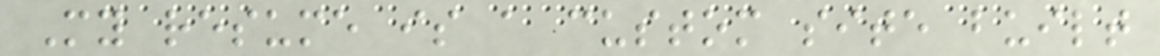My resume is a custom site built
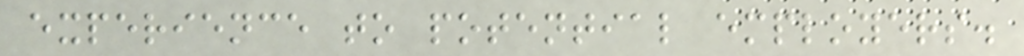experience to potential employers.
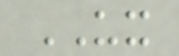UX
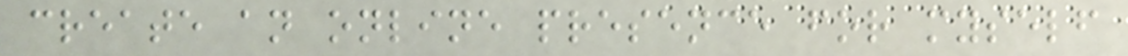create an online presence for myself
